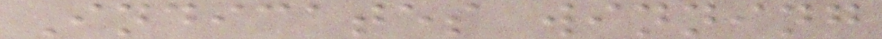Indicates winning
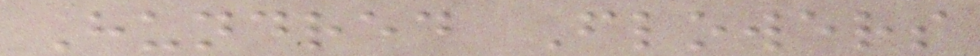Hundred Flowers
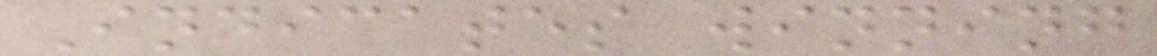Indicates winning
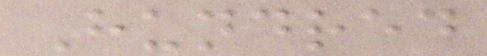Hundred
